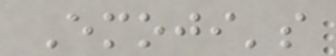Emoji's
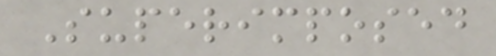Superimposed
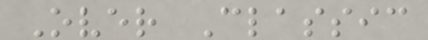Over Classic
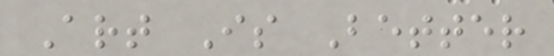Art Is Better
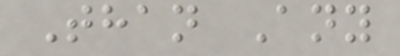Than Any
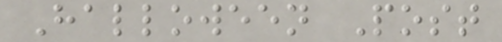Halloween Post
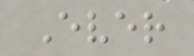Ever
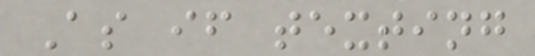As if texting
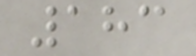183
